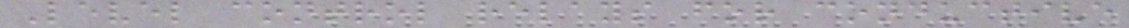Level control relays for conductive
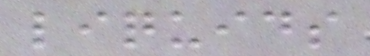liquids
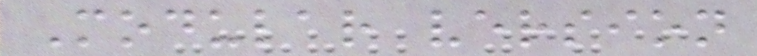Modular version
